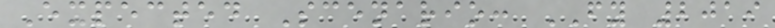Expected Scenario: FY 2019
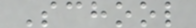School
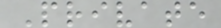Private
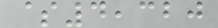$4,320
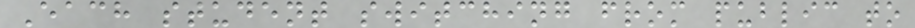Each student switching from public to
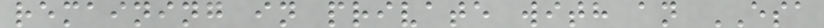remaining in private with an ESA
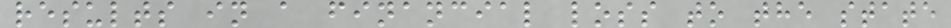results in a financial loss to the state
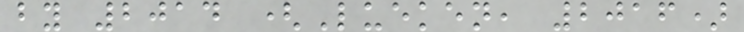by 2014 (Lueken, 2016)
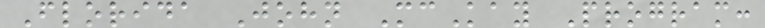Florida John McKay Program:
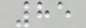85
